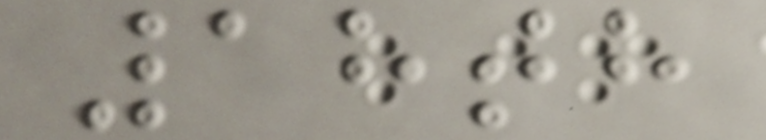18th
